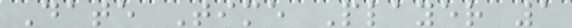Date Time Player 1
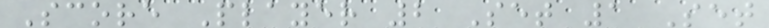Score Player 2 Set 1 Set
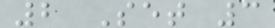2 Set 3
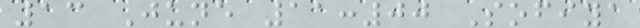13 June 11:00 Sofiya
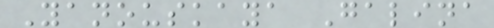Yanouskaya Galina
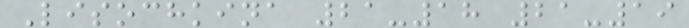Lisochkina 21-18 21-19
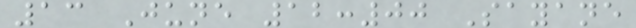13 June 12:00 Sayane
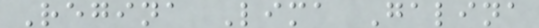Regina Lima Galina
